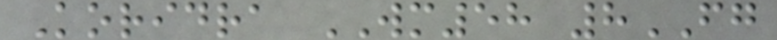Koridra WM58 8FG
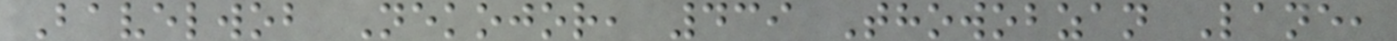Bavelwob Nekojor, 439 Thowobzan Lane,
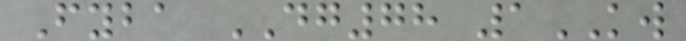Fyba DG78 1KW
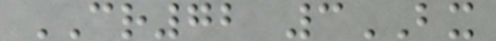CR72 3BX
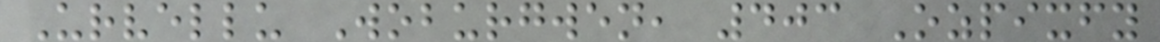Urvellu Woburgwen, 403 Ozpixfy
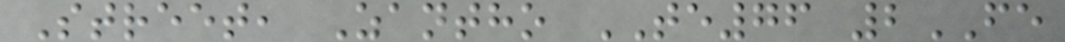Street, Zantho TE76 2FE
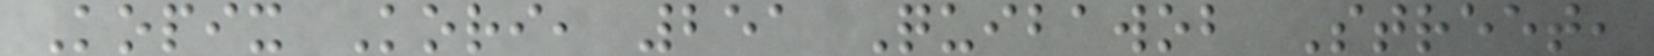Kopix Kori, 251 Quibawob Street,
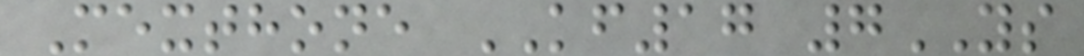Mexthone KF17 7YS
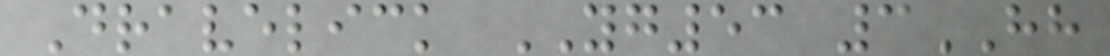Dravelick YG53 3HH
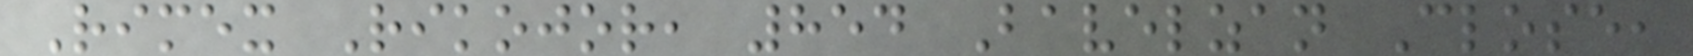Rimex Rikojor, 854 Bavelzan Close,
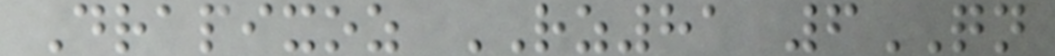Drapixoz RZ81 6QN
